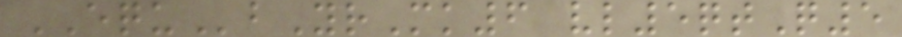EQUbYrMk6 vl5qtQ5
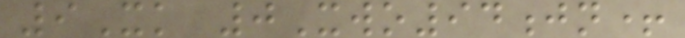9Xk 0Xwo94jn+
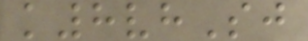k8vhSj
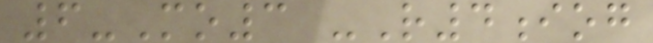6-Mo3 -R4iog
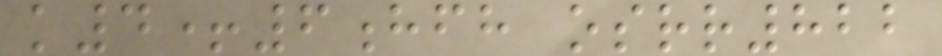k4+6hfh osrr822
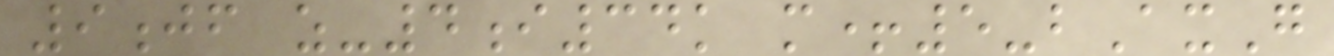9jf z-4i34k m+5-bAxG
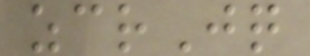zcrJq
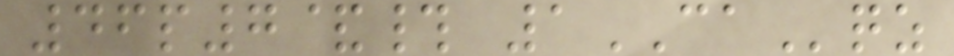46p7&# 1CAqz
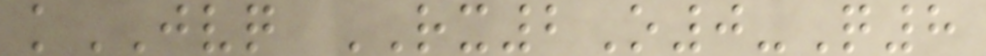kJVQ RX2O0-Q8
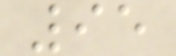95
